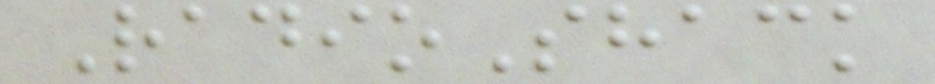RadioShack
